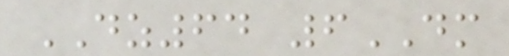DZ64 6DM
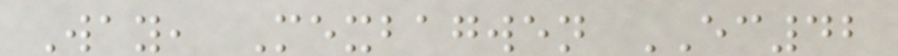Way, Mexbagwen EC42
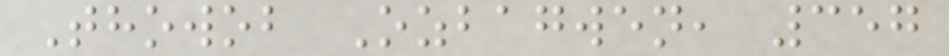Thowob Ozbagwen, 357
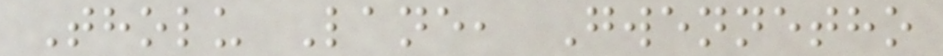Tholu Lane, Gwennetho
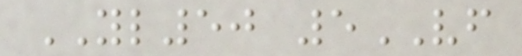YL50 5VF
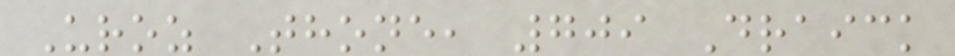Uroz Thone, 709 Draick
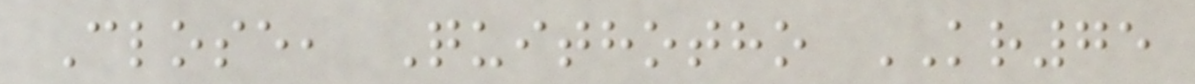Close, Quithotho KR75
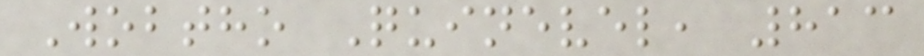Wobtho Quinevel, 813
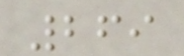269
